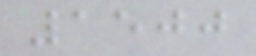1500
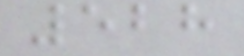528
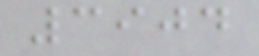3904
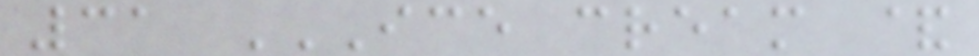31 ICE CREAM &
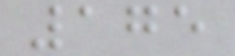175
